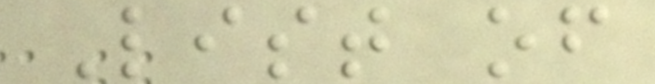List of
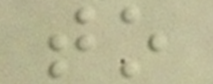to
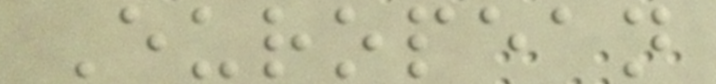European
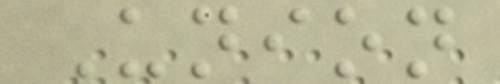Union
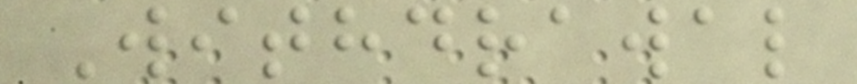Withdrawal
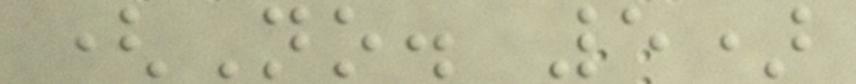(No. 5)
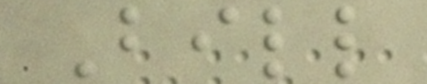Bill
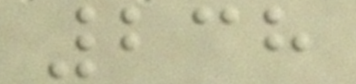238
